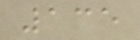135
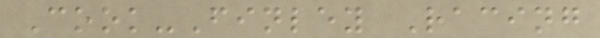Cook-Finley Racing
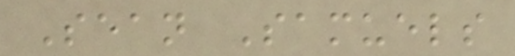Sean Samuels
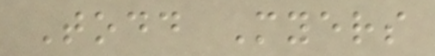Todd Myers
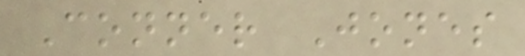Conner Jones
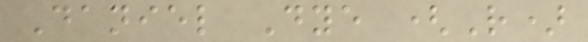Daniel Dye (R)
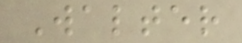Walter
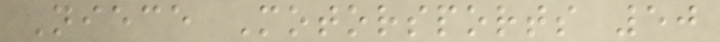Niece Motorsports 50
